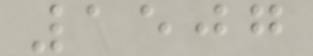1507
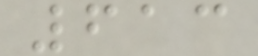613
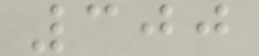300
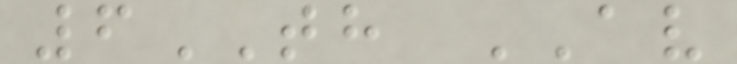6TH AV
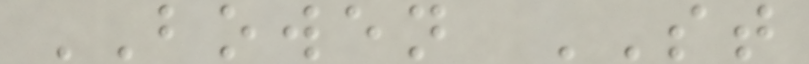BOWEN ST
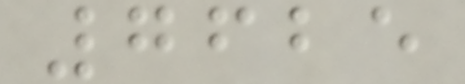7625
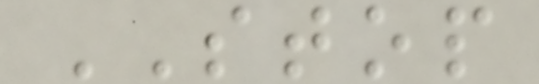STOP
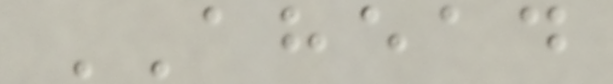AHEAD
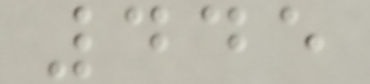445
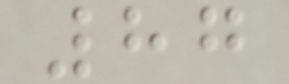87
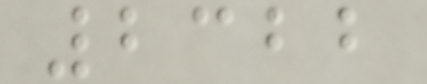2322
